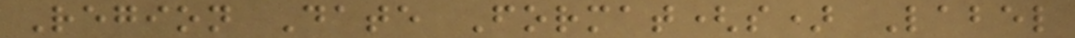Region Date Format(s) Label
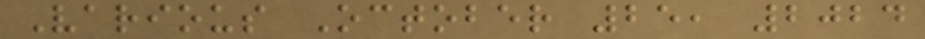Various October 25, 2024
